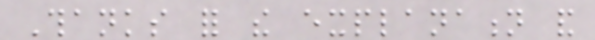Thanks for the explanation and
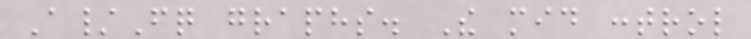A/Fq graphs. The mid control
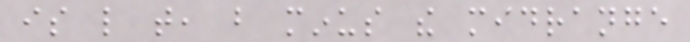is like that, but minus the midrange
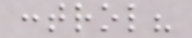control?
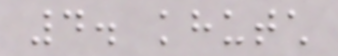4. khutch
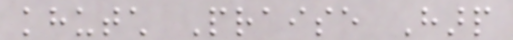khutch Praise Harp
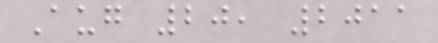Aug 20, 2011
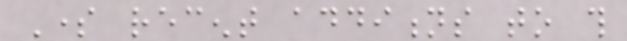Some recent additions to this
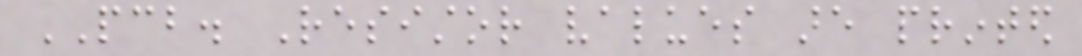PCB. Resistor values are printed
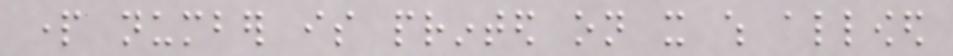part number is printed on it which allowed
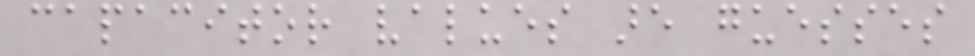capacitor values are guesses
